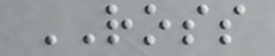ROSS
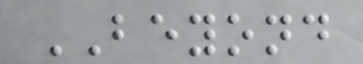BEYOND
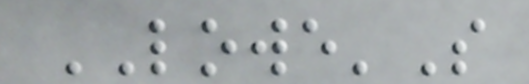LOWE'S
